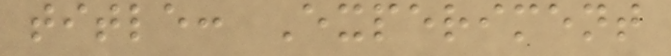title: Experiment
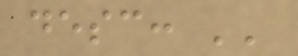desc: ''
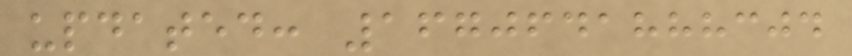updated: 1670641888304
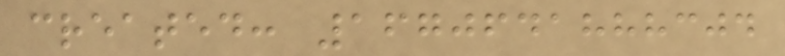created: 1670641888304
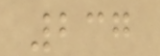237
